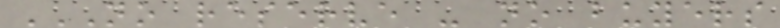NO RESERVE - NO BUYERS
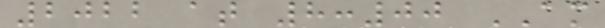2022 at 8:00 AM
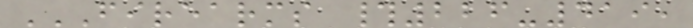FIREARMS #226-419,
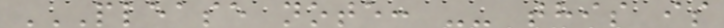PLEASE NOTE: -- THIS IS
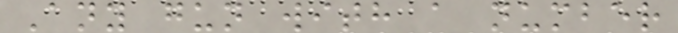Any gun with a number
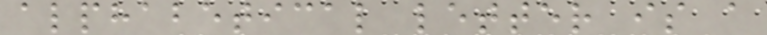alphabetical letter is a
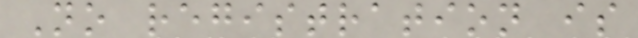No registration is
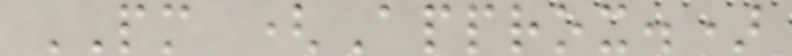PM (Approx.)
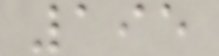195
